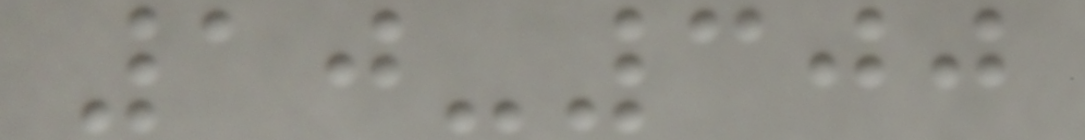10-300
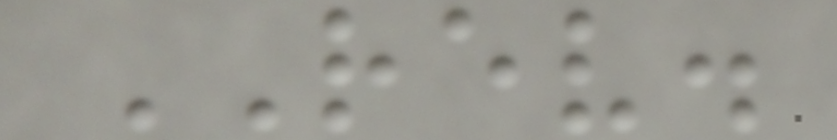REV.
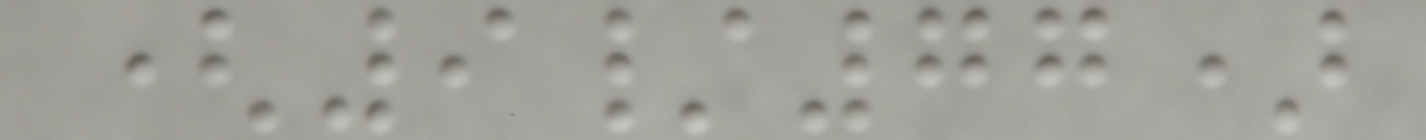(9/77)
